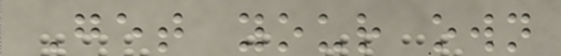Get your own
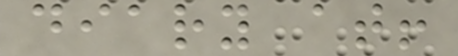diary at!
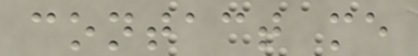contact me
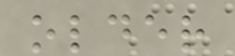older
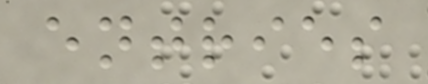entries
